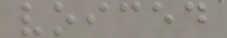voiced
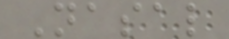Nasal
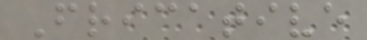Fricative
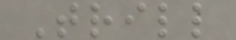Trill
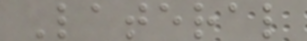Lateral
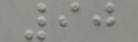90
